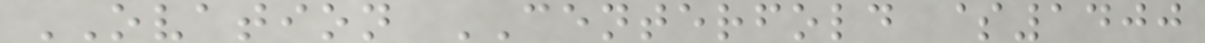OVATION CENTERFOLD $1400
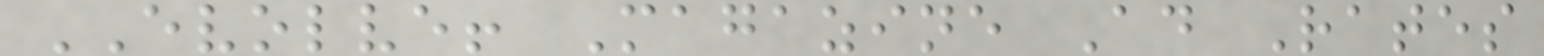EVOLVE! Magazine Ad Rates
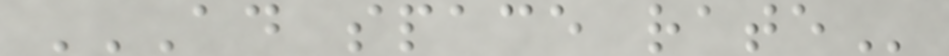AD SPACE RATE
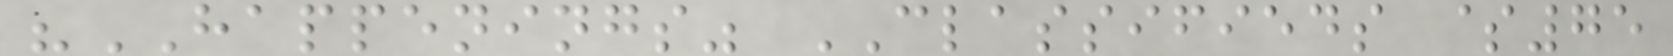"HAPPENINGS" CLASSIFIEDS $75
